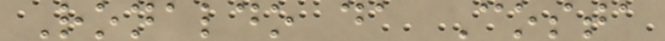Ronaldo da Costa
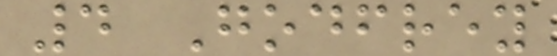4 Godfrey
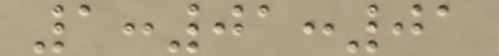1:01:01
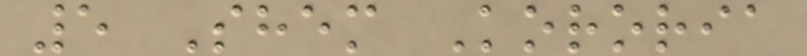5 Shem Kororia
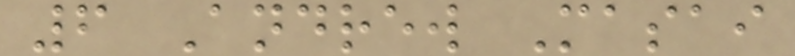6 Andrew Masai
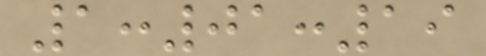1:01:19
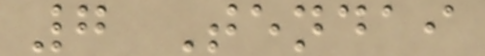7 Tendai
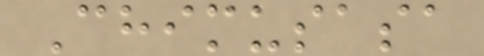Chimusasa
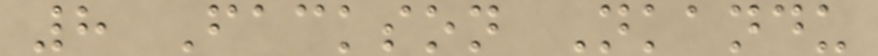8 Fackson Nkandu
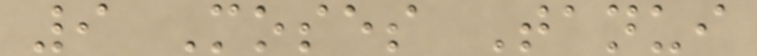9 Moses Tanui
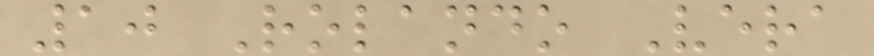10 Rolando Vera
